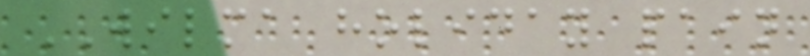WILMA holiday pain
